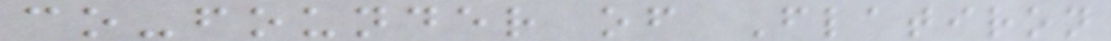co-founder of Flatiron
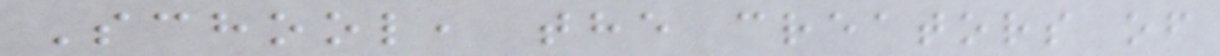School, the creators of
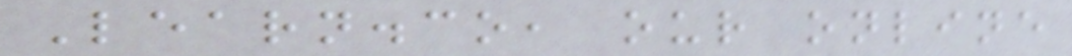Learn.co, our online
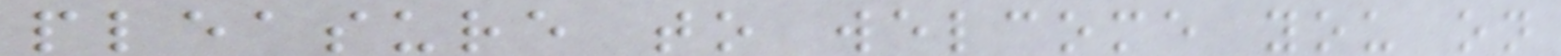pleasure to welcome you on
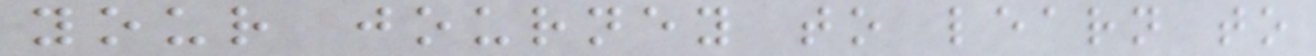your journey to learn to
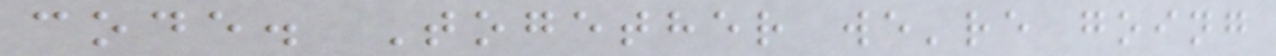code. Together we're going
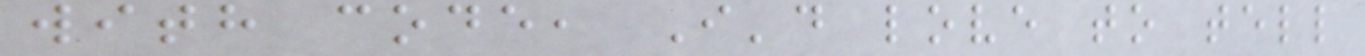with code, I'd love to tell
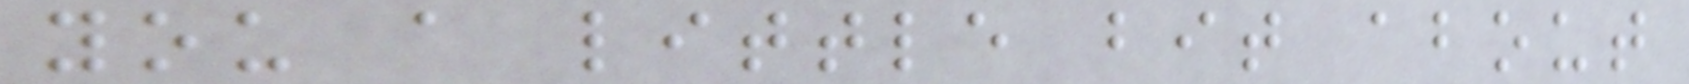you a little bit about
